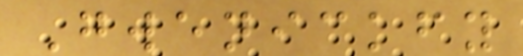Gwenickfy
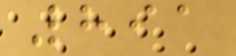891
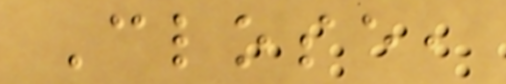Close,
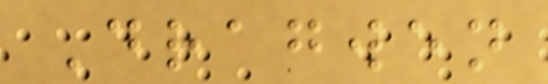Dragwen
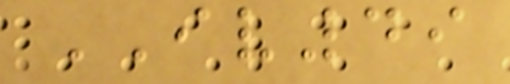IV49
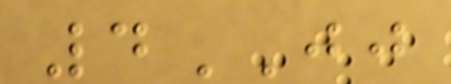4JJ
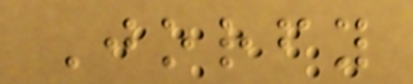Jorfy
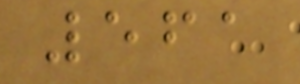561
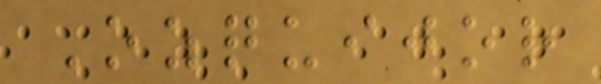Ozquijor
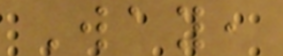Way,
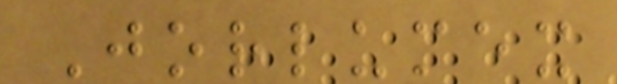Jorlumex
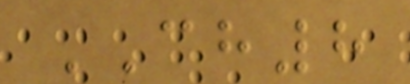CH8
